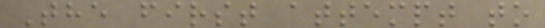The first attempt to
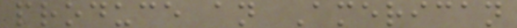produce an American
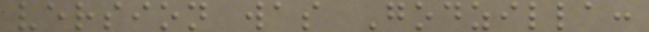version was Godzilla:
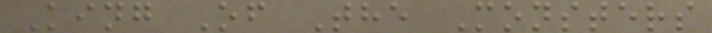King Of The Monsters
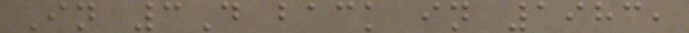In 3D back in 1983,
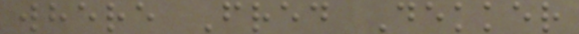where Fred Dekker
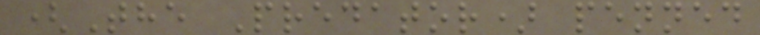(The Predator) penned
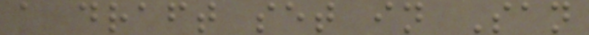a draft set in San
